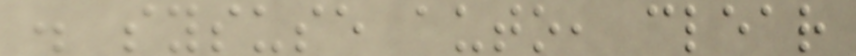. sysuse auto, clear
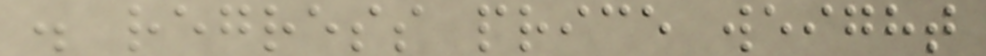. regress price weight
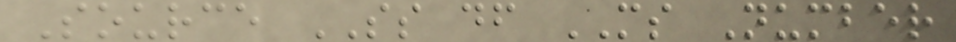Source SS df MS Number
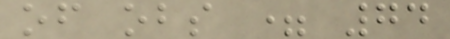of obs = 74
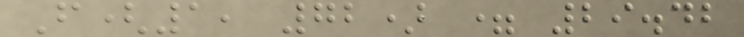F(1, 72) = 29.42
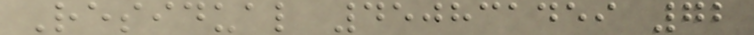Residual 450831459 72
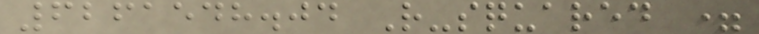6261548.04 R-squared =
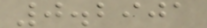0.2901
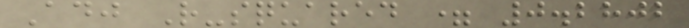Adj R-squared = 0.2802
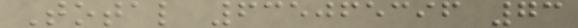Total 635065396 73
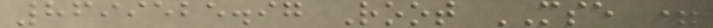8699525.97 Root MSE =
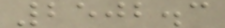2502.3
